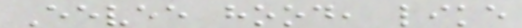Eevee hood, like
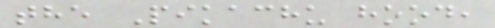the Pikachu hood,
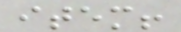item!
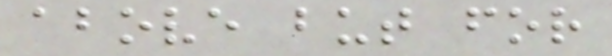above but for
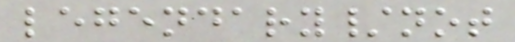legendary/not
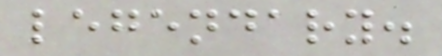legendary.
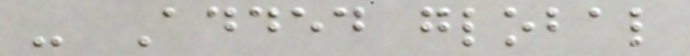- Added global
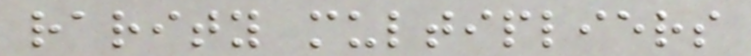rarity multipliers
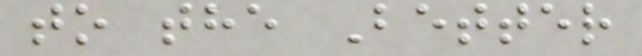to the Better
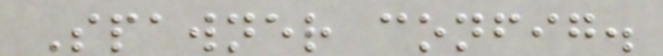Spawner config.
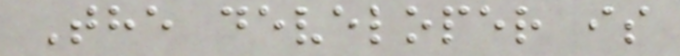The developer is
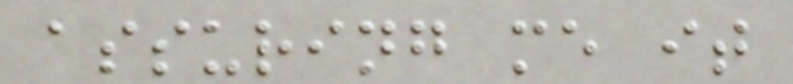assuring me it
